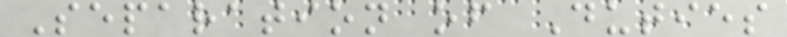Separation of Duties
